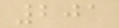201
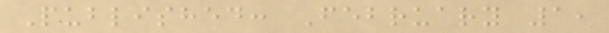Published: February 1,
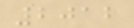2012
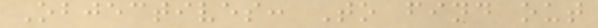Objectives: To find out
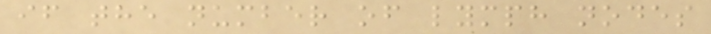if the number of lymph nodes
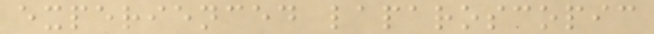experienced laparoscopic
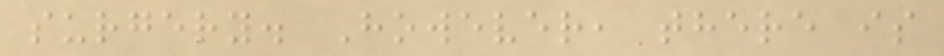surgery. However, there is
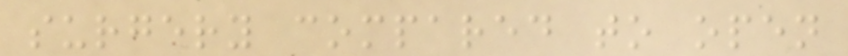surgery compared to open
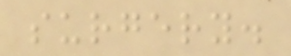surgery.
